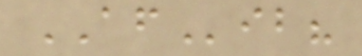AFib?
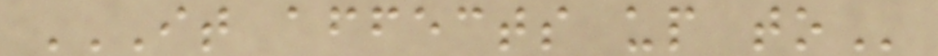IT AFFECTS UP TO
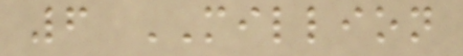6 MILLION
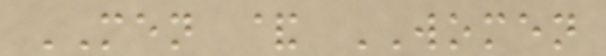MEN & WOMEN
